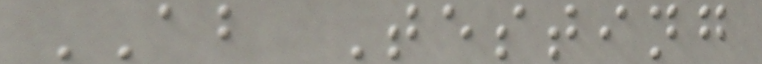AB Testing
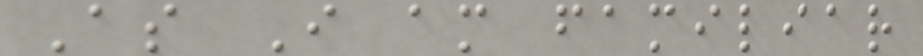As I am familiar
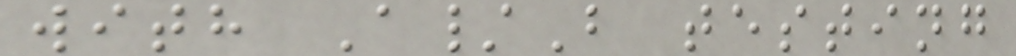with A/B testing
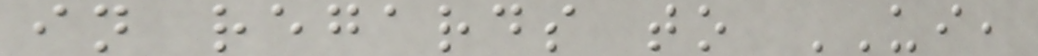in regards to UI,
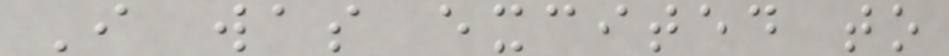I was excited to
